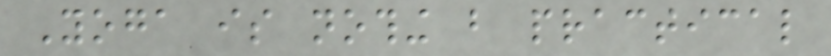Yoga is nothing but practical
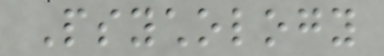Psychology
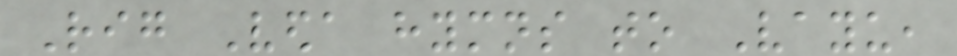Rig Veda hymns to Vayu,
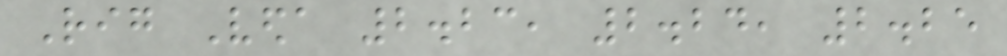Rig Veda 2.23, 2.24, 2.25
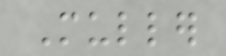Muller
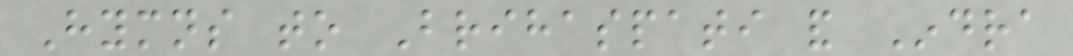Hymns to Brihaspati and Indra
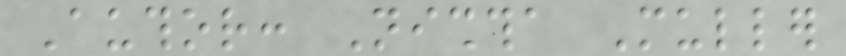Author: Nishtha Muller
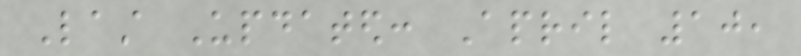Last Updated: April 10,
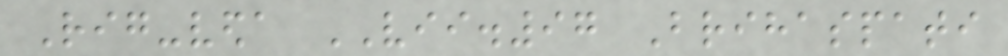Rig-veda VII.97 Brihaspati
